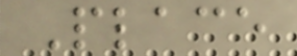Place
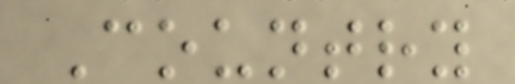Country
